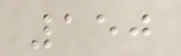150
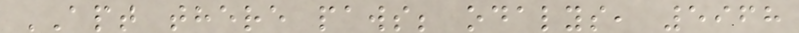APT there paws; odalys, 5968
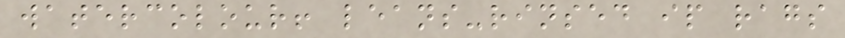watercolour! leans-rinsed ip rags
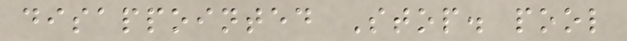disappointed Stop. pool
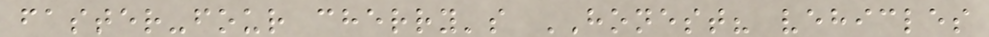faster-four cherry's HONEST? vehicles
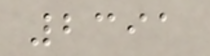2391
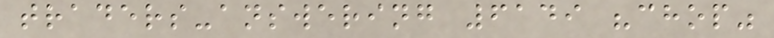traders-answering 6149 "chop"
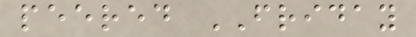peered FRIDAY
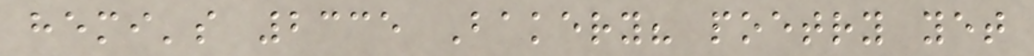hemi's 2335 Bakery? poetry yet
